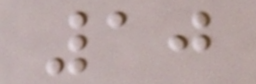10
